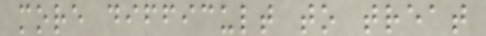more difficult to treat
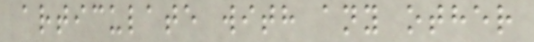articulate with any other
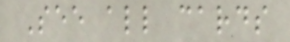See all cards
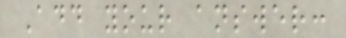Add your answer:
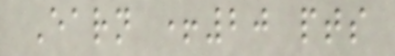Earn +20 pts
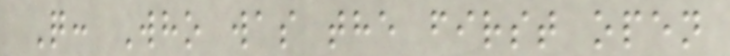Q: Who was the first open
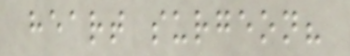heart surgeon?
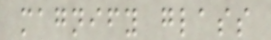magnify glass
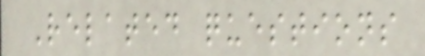Related questions
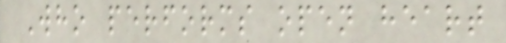Who performs open heart
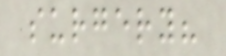surgery?
